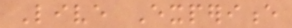Live Experience
